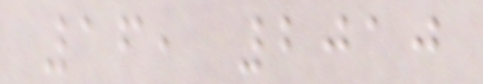16, 2010
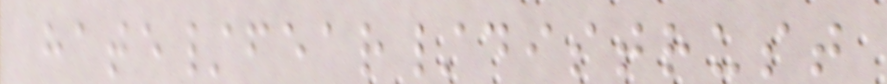hate/fear/distrust
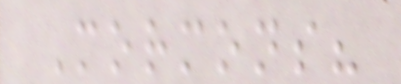Mormons?
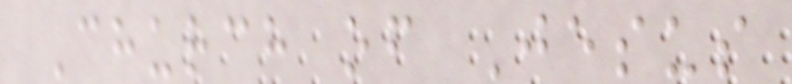Church of Jesus
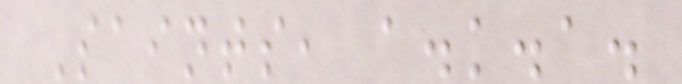Saints, a.k.a.
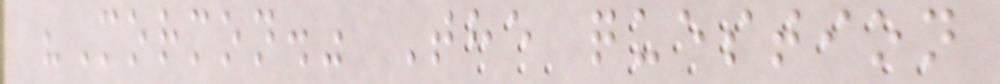"Mormon." The question
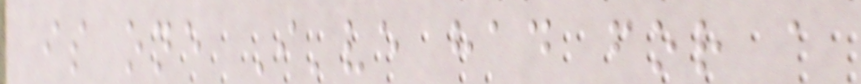is one I've had for a
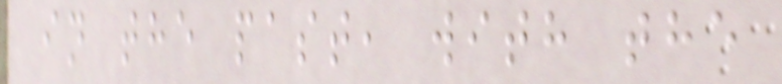in the past, with the
